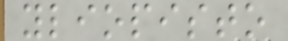yliopisto
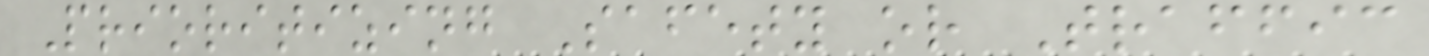Prioritizing Safety or Traffic
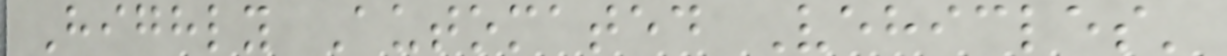Highly Automated Vehicles'
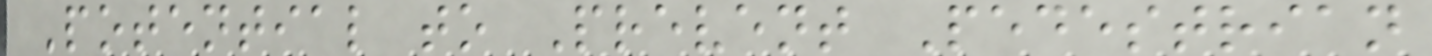Potential to Prevent Pedestrian
